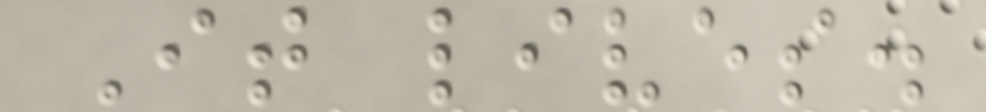It lives.
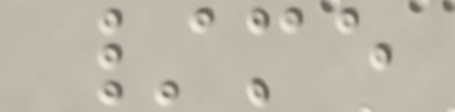/me
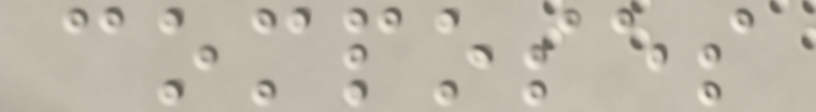composes
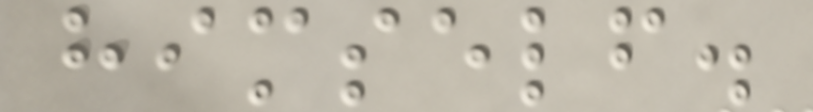himself.
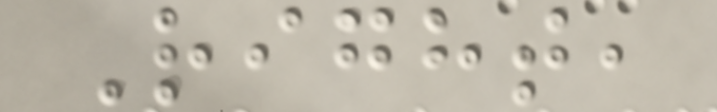Right,
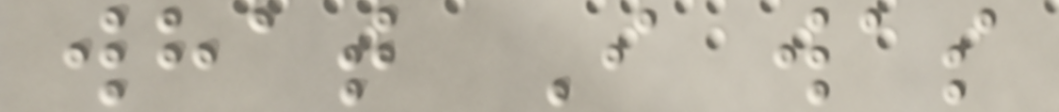what I was
